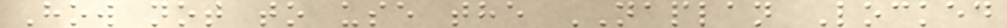How not to use the NAPLAN Locked
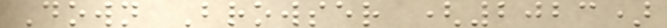Down Browser (2023)
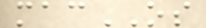macOS
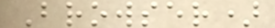Browser)
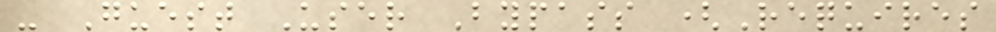- Guest User Bypass (Requires
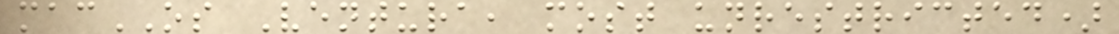macOS Ventura, most unrestricted)
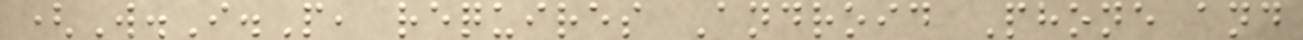(W.I.P, requires Android Phone and
